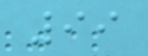99
